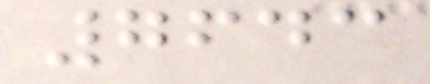7643
